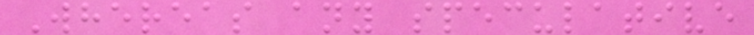Whereas any speculative
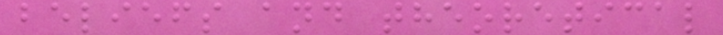beliefs and theoretical
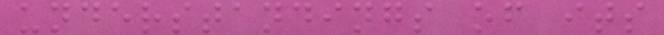understandings of its
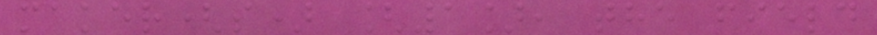maker(s) [1], the field
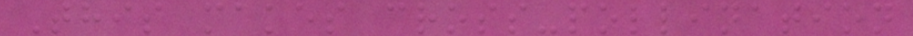This makes cross-pollination
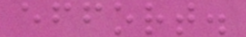effort.
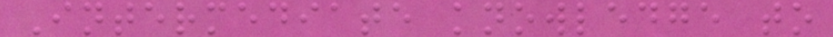Intermediate knowledge to
